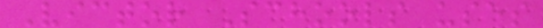Victor Schools uses
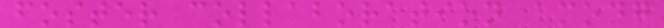foster collaboration among
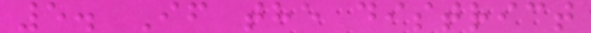5. If the district
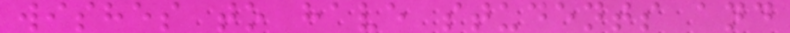wishes to have students and
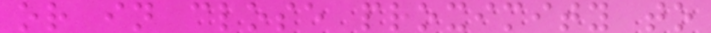or in close proximity to
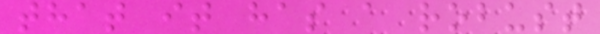that it has a robust
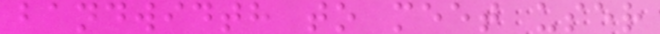bandwidth to meet user
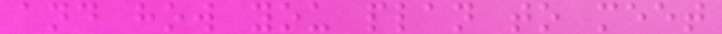and how you plan to meet
